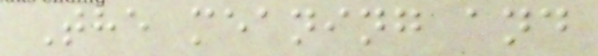The meaning and
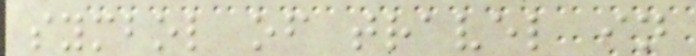symbol of travel in
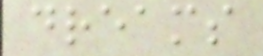dreams
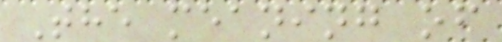The meaning of
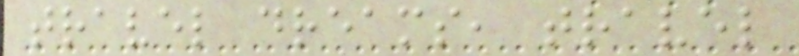travel dreams, travel
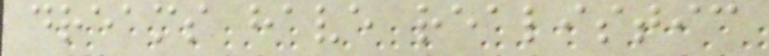dreams have realistic
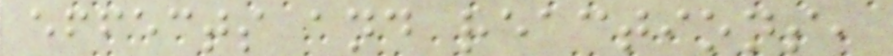effects and reactions,
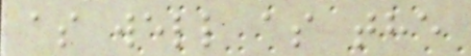as well as the
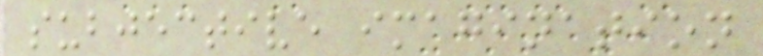subjective imagination
